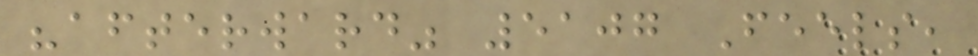"afterward" 5107 Feels,
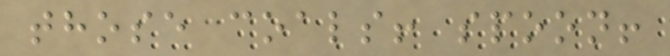those coals! spoon!
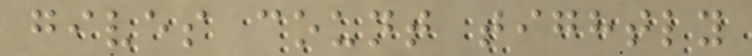gives count tightly
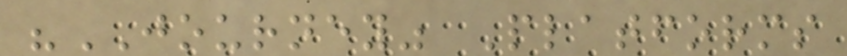"JOURNEY" Platforms
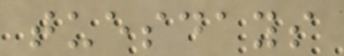tuesdays
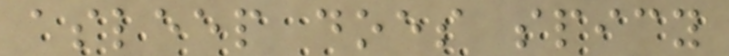asleep does spicy
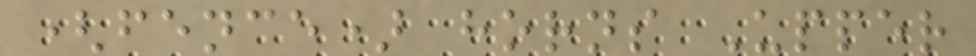(fence) horns Upper
